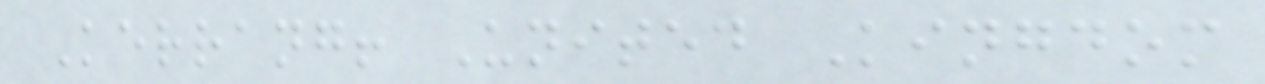Kerrang! United Kingdom
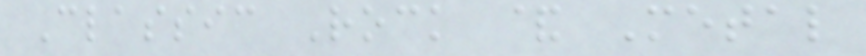Classic Rock & Metal
